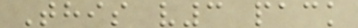This v3 pack
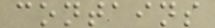contains
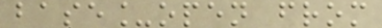base_open from
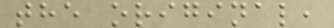the original,
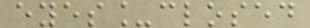eyes_closed
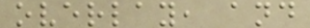overlay, and
